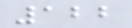122
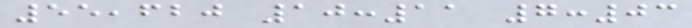55,620 10:11 7:03
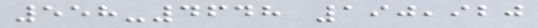558-4648 190,920
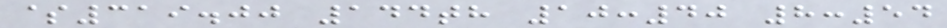$319.00 144th 10:40 8:54
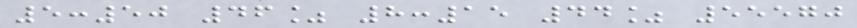5:50 46% 8:15 44% 55570
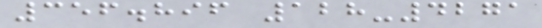356.896 128-4271
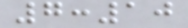7:10
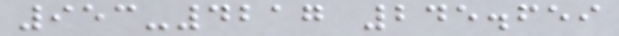953-4217 245.659
